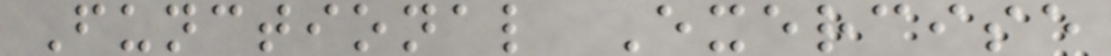Functional Exercise
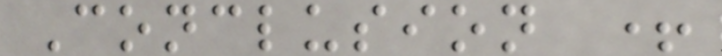Conclusion +
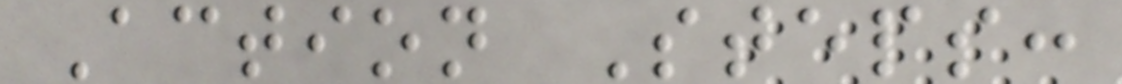Action Steps:
